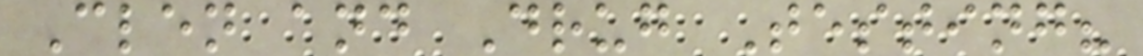Clen and Drug Testing?
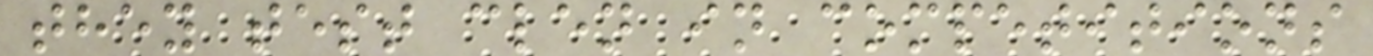they test clen in competitions
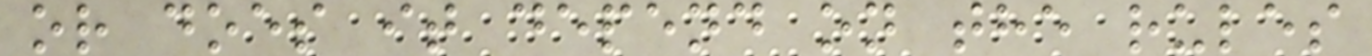or does it depend on the rules
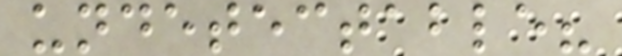undetectable?
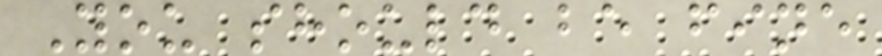You should be fine
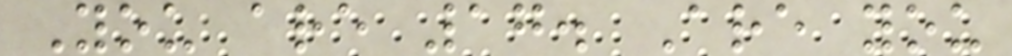You are 17. Are you
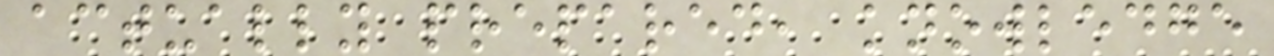actually prepared, knowledge
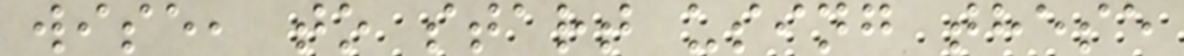wise, to start using these
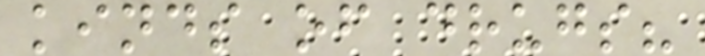kinds of drugs?
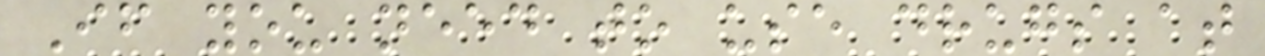If you need to use drugs at
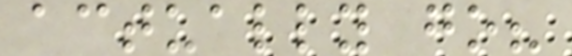actually go?
